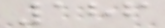186
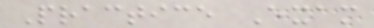Practice Exam
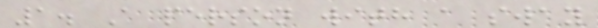1. A person with a sway
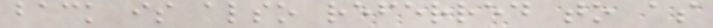back is also referred to as
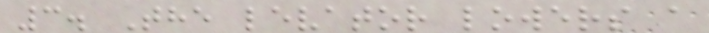3. The levator lowers a
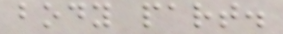body part.
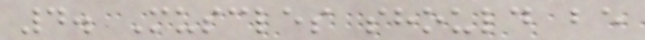4. Muscles should be
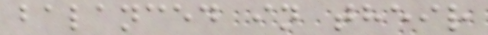balanced in their
